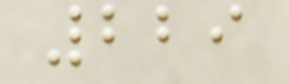229
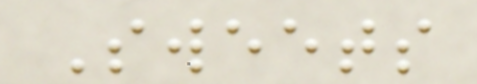Sweets
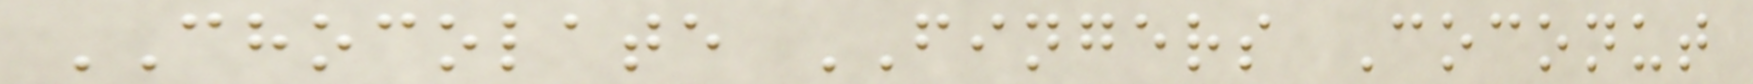CHOCOLATE FINGERS Coconut
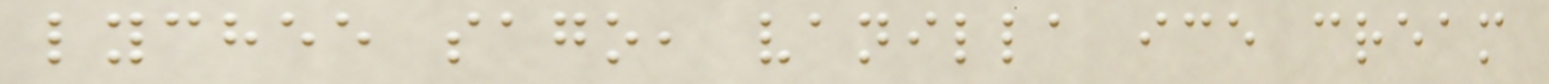lychee sago, vanilla ice cream
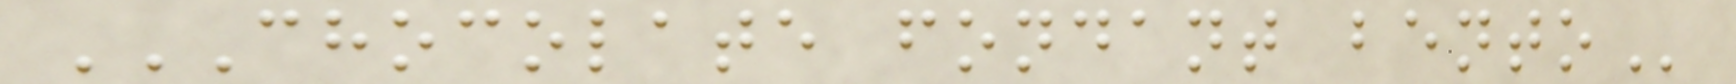CHOCOLATE FONDANT BENTO
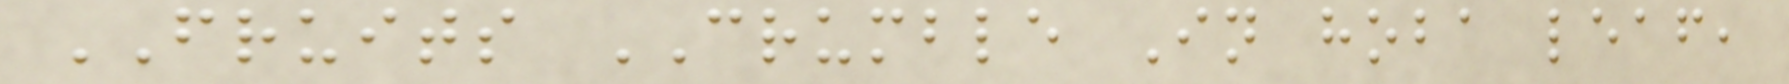FRUITS CRUMBLE In hoba leaf,
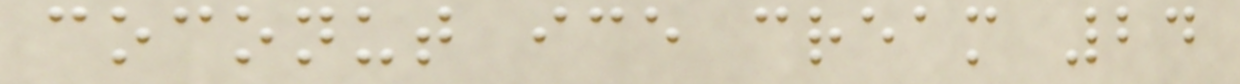coconut ice cream 24
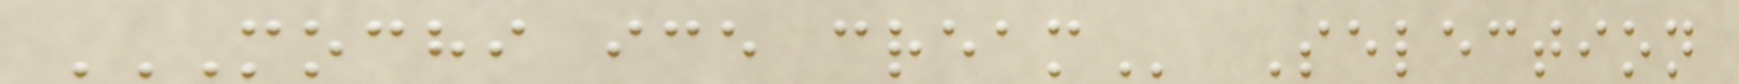MOCHI ICE CREAM Selection
